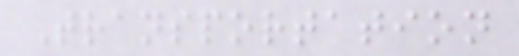Transportation
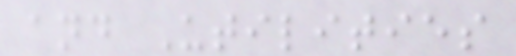and Utilities
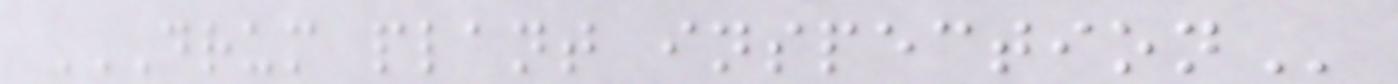DRUM PLANT INSPECTION
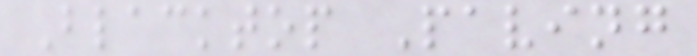Blacktop Paving
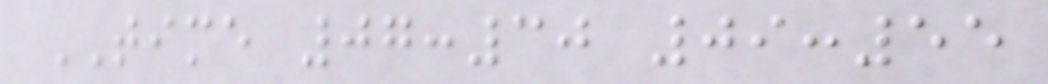TIME 07:30 09:55
